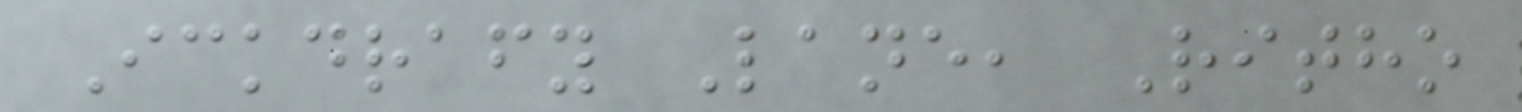Ickdrafy Lane, Ritho
